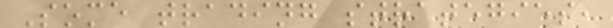Some trading strategies,
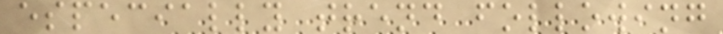especially trend following
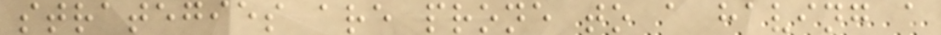strategies are prone to a having a
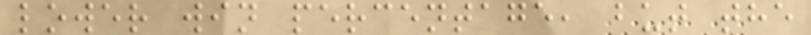lower win percentage, but the
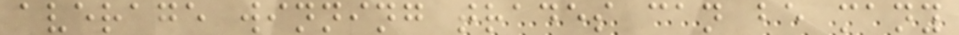average winning trades can be many
